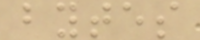bytes
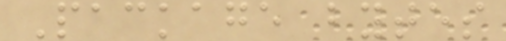Package bytes
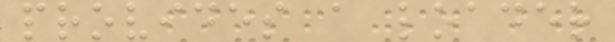provides a loader
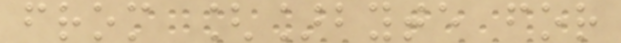from []byte for
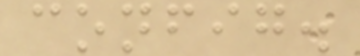config.
